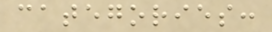categories:
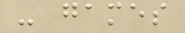- games
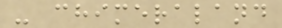- chimeraland
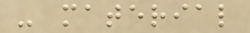- material
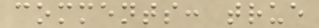comments: true
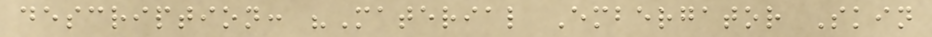description: "Material Embergator Skin
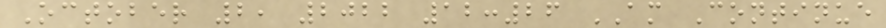October 2, 2022 12:26 AM Continue
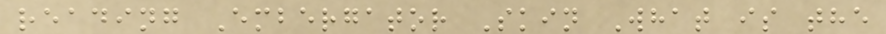reading Embergator Skin What is the
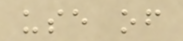use of
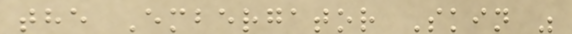the Embergator Skin "
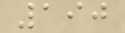190
